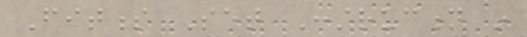Fitness Set Construction in
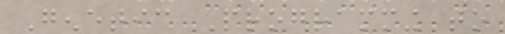Genetic Programming to
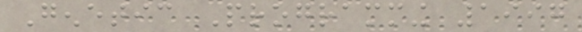Genetic Programming 1997
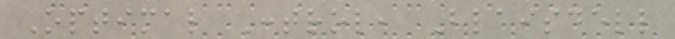Optimal Control, Blaisdell
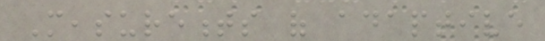Measurements of adaptive
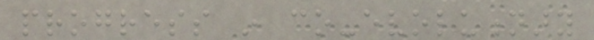progress in co-evolutionary
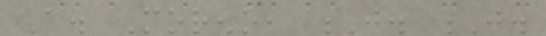A. Moreno, J. J.
